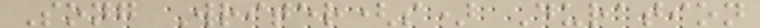Song Writer(s) Duration
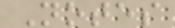Notes
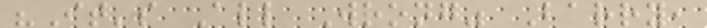"It's All Wrong" Barry,
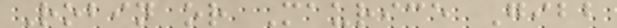Robin or Maurice Gibb
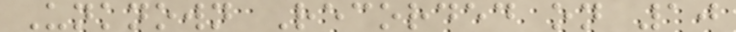Unknown Recorded on 10
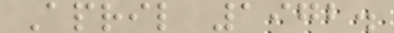April 1972.
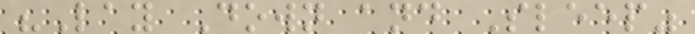"Lay Down and Sleep"
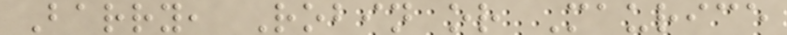Barry, Robin or Maurice
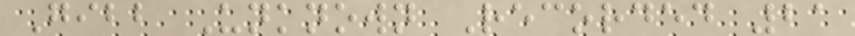Gibb Unknown Recorded 21
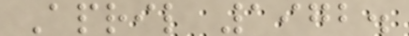April 1972.
